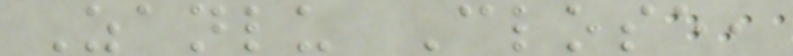Zanlu Close,
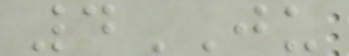4JU
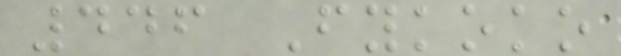446 Fykoko
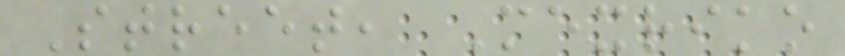Street, Mexriko
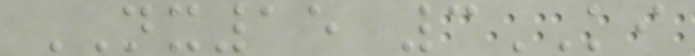NX15 3KI
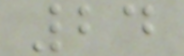24
